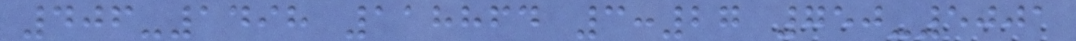406-1498 118864 3:27 750-5001
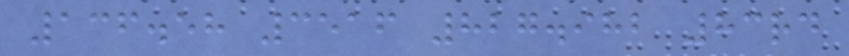136.58 3516 827.982 83rd
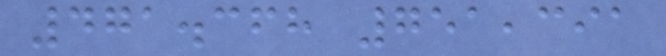471.368 751,391
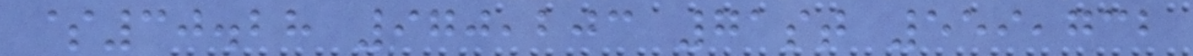$30.28 970,203 71st 559,732
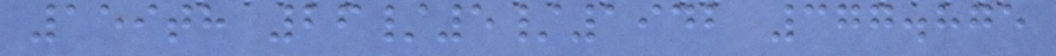159th 26/5/1942 377.875
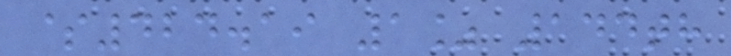$424.19 1% 144th
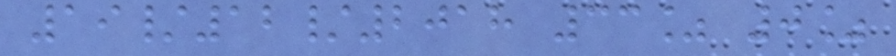19/12/2018 33% 0%
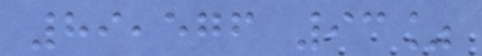89,576 93%
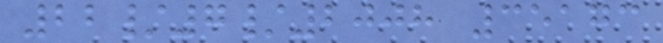22/7/2008 35173
